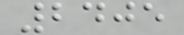2405
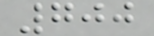700
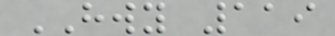HWY 119
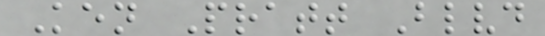Ken Pratt Blvd
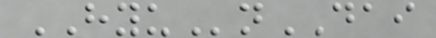HYUnDAI
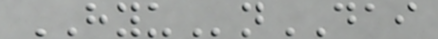HYUnDAI
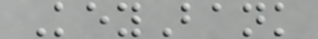KeyBank
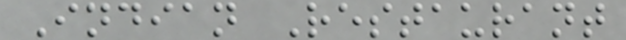Indian Restaurant
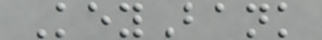KeyBank
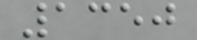1350
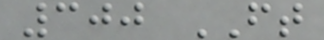300 FT
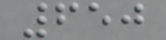650
